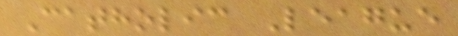Catholic League
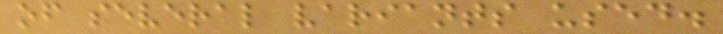of several variants used.
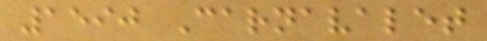1590 Carnavalet
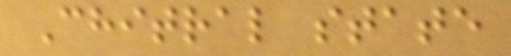Chitral state
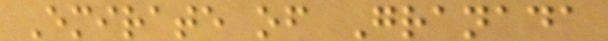Emirate of Granada
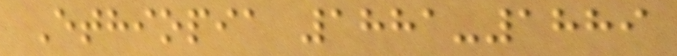Ethiopia 1881-1889
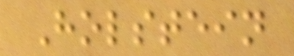Holstein
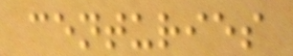centuries
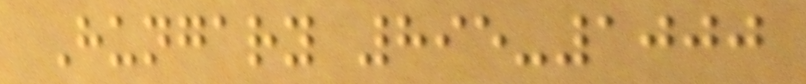Hungary 895-1000
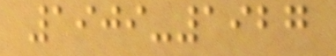1909-1927
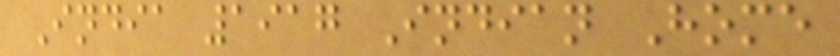India 1917 Indian Home
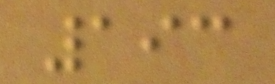193
